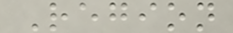Region
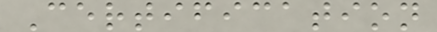Certification
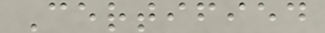Certified
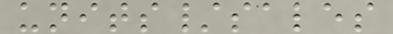units/sales
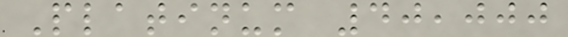Platinum 40,000
